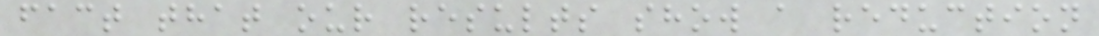fact that our results show a reduction
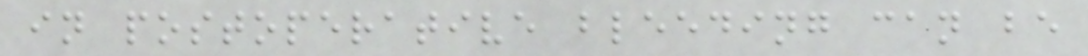in postoperative bleeding can be
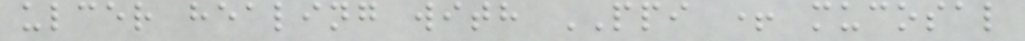ulcer healing with PPI + mucosal
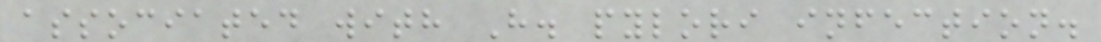associated with H. pylori infection.
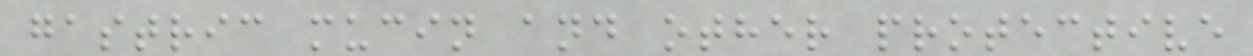gastric mucin and other protective
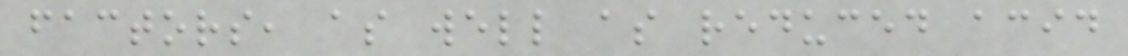factors, as well as reduced acid
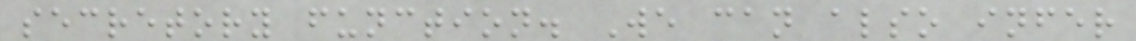secretory function. We can also infer
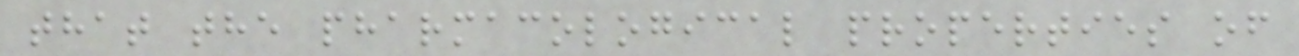that the pharmacological properties of
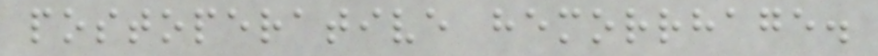postoperative hemorrhage.
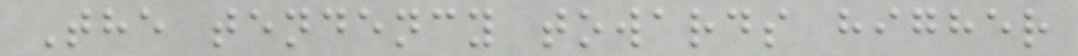The tendency towards higher
